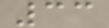33
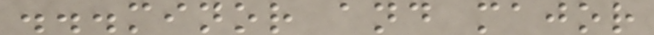...minor and major
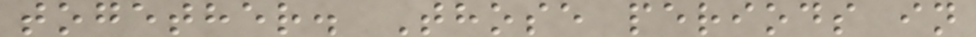together. Those periods in
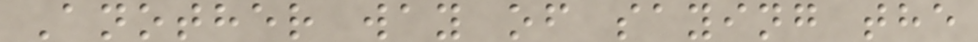Another way of saying the
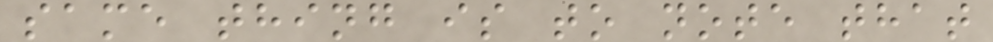same thing is to note that
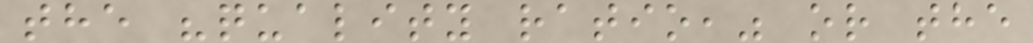the "quality ratio," or the
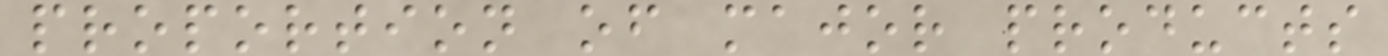proportion of major products
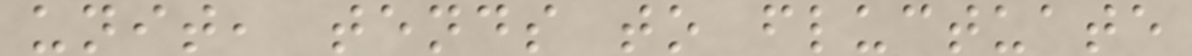unit, tends to fluctuate
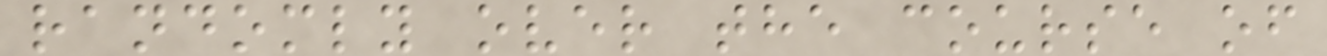randomly over the course of
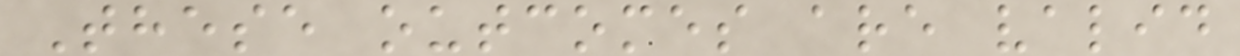These outcomes are valid
